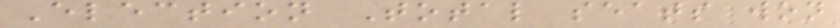Election Total seats won
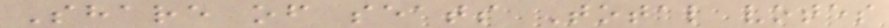Share of seats Total votes
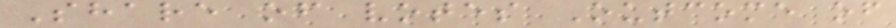Share of votes Outcome of
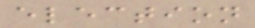election
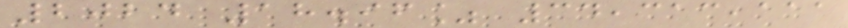2024 18.96% 34,313,111
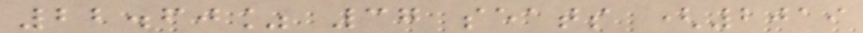22.60% 37 seats (2019
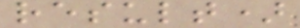result)
